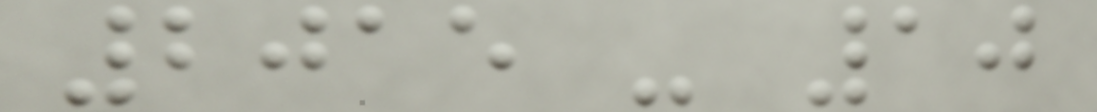2015 - 10
